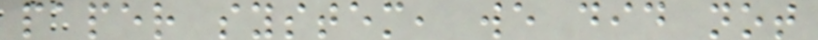paper system, we did not
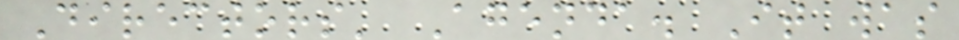Directors' Agenda. It was
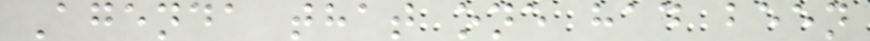Agenda that one had been
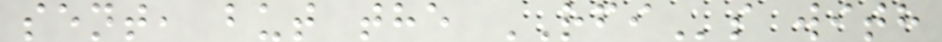sent, but the RFIs with
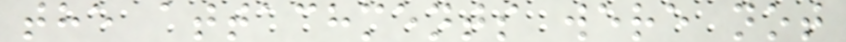the attachments were not
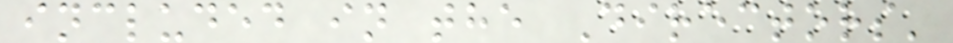included in the Directors'
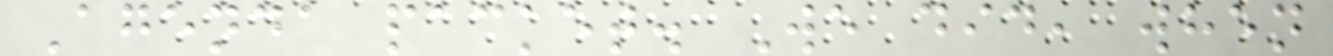Agenda packet. We did, when
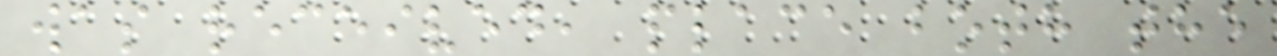was received, place both the
